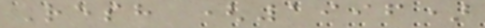Resh (1996)
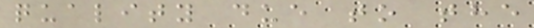quality due to the
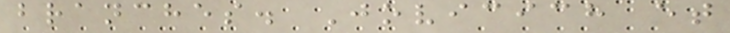branches. Jovicich et
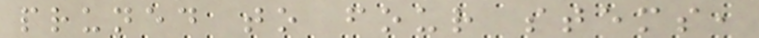pruned to four stems,
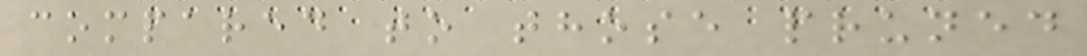compared to those pruned
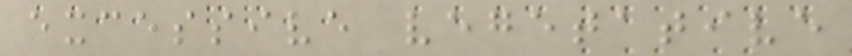excessive vegetative
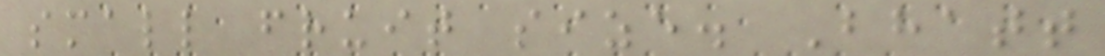small fruit size. Bhatt
